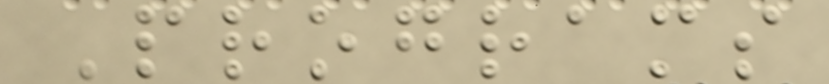Programs
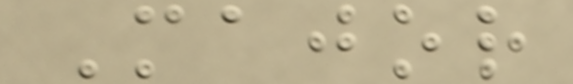Major
